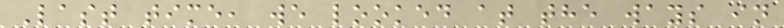Last time, we looked at the ways in
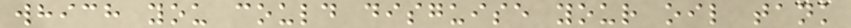which you could disguise your oil tank
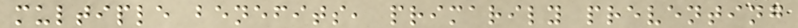multiple benefits, primarily preventing
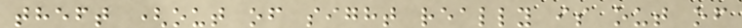theft (out of sight really is out of
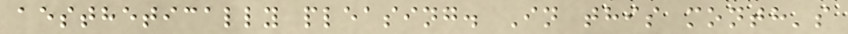aesthetically pleasing. In this month's
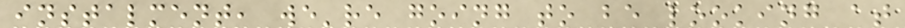instalment, we're going to be looking at
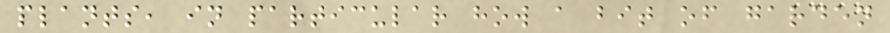plants, in particular how a bit of garden
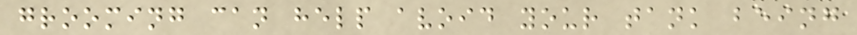grooming can help avoid your tank being
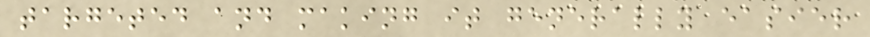targeted and making it generally easier
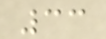33
